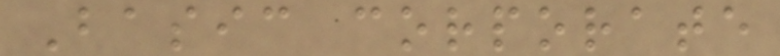Basic corporate
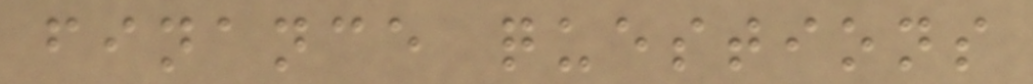finance questions
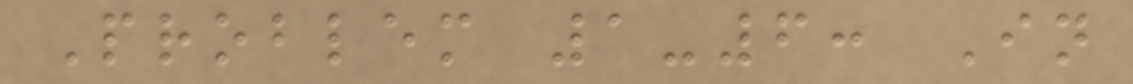Problem 1-6: In
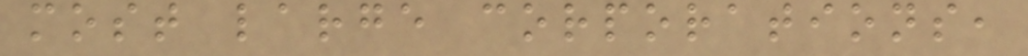most large corporations,
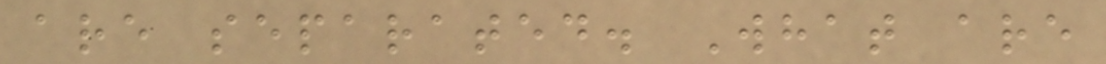are separated. What are
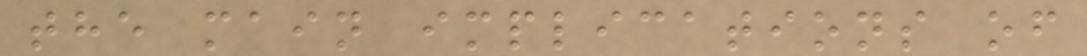the main implications of
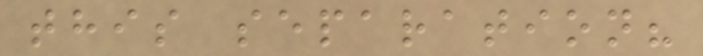this separation?
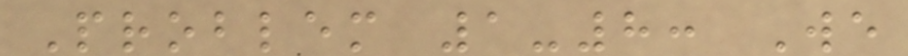Problem 1-8: We
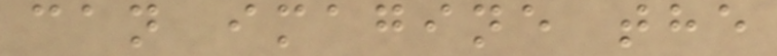can imagine the
